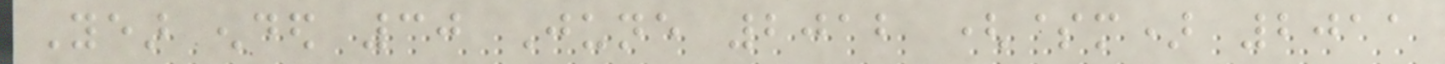Year ended 30 June 2012 ($m) 2011
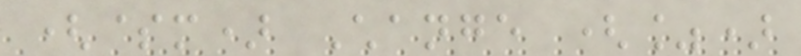($m) Change (%)
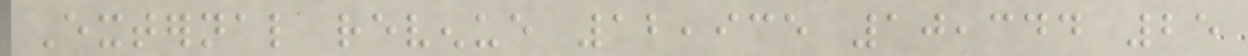External revenue 12,935 10,344 25
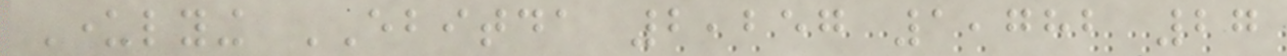Underlying EBITDA 2,257 1,782 27
